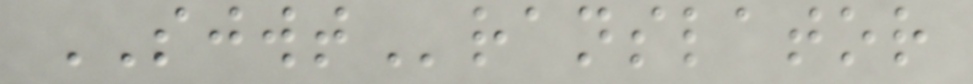SJWTranslator
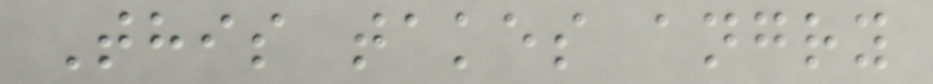This takes angry
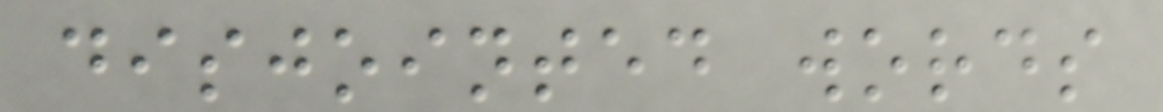disjointed words
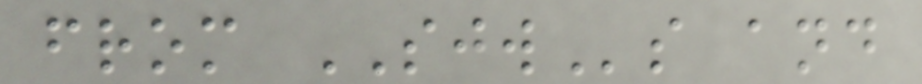from SJWs and
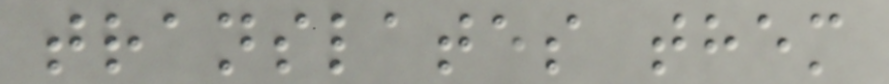translates them
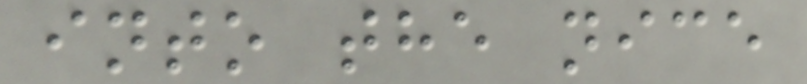into the nice
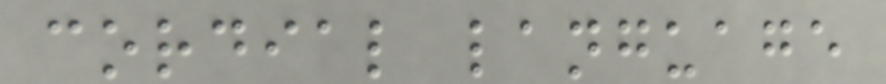cordial language
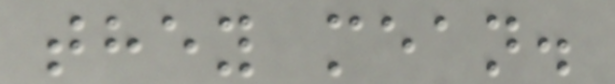they mean.
